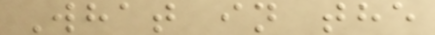What in the
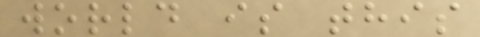world is this
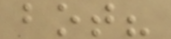bot?
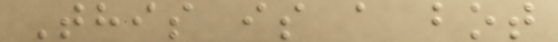This is a bot
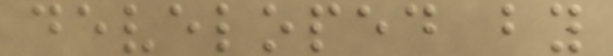developed by
